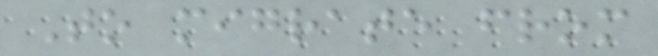To migrate from
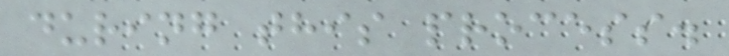during this process.
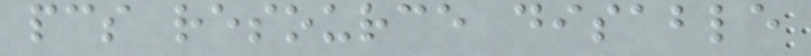pcs resource disable
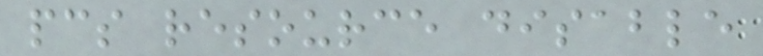pcs resource disable
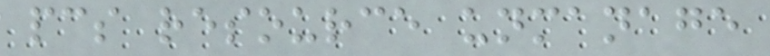pcs resource unmanage
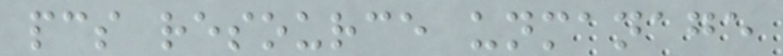pcs resource unmanage
